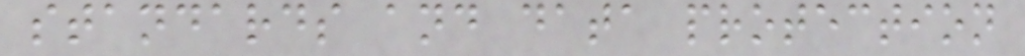standards and data protection
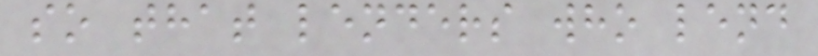so that lenders who lend
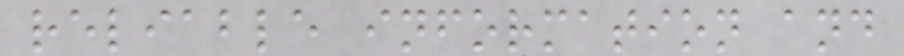reliable information and
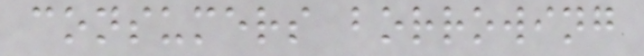consumers borrowing
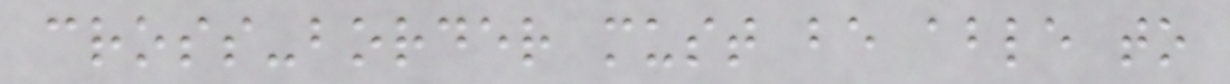cross-border must be able to
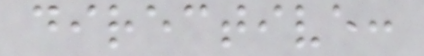directive:
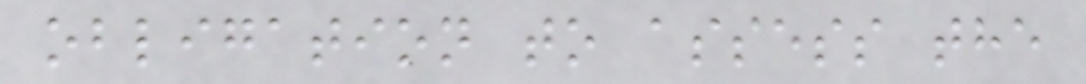obligation to assess the
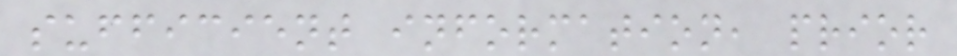sufficient information, prior
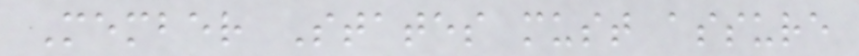Member States must assure
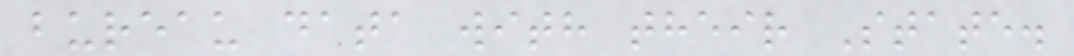bureau data with their State.
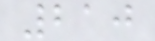210
